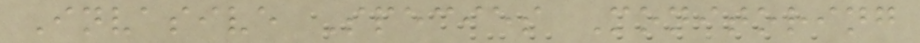Invasive Species Monitoring
